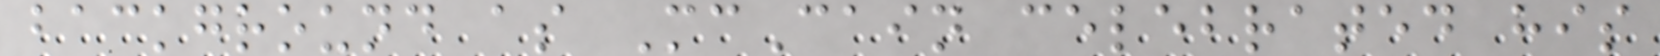background as McCain celebrated his
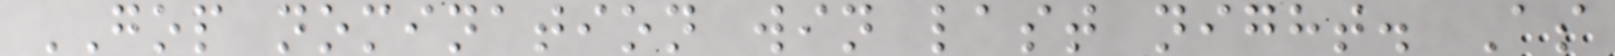GOP nomination win last night. As
